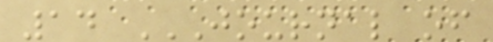14 JOURNAL OF
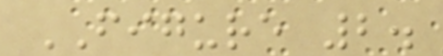FIGURE 2.
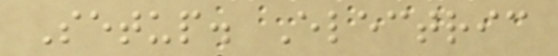Setup. Electric
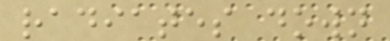radiates down
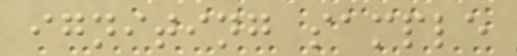igniting sample
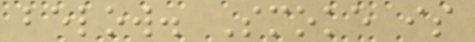below. Smoke is
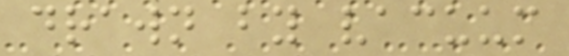drawn by vacuum
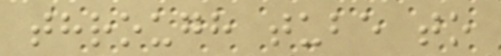through tube to
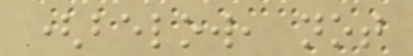(below, not
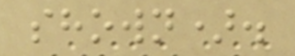shown).
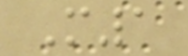M1
